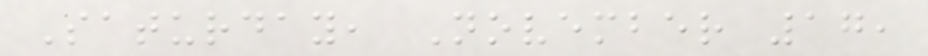Saturday, November 17,
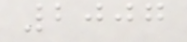2007
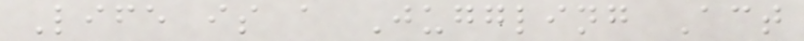Life is a Juggling Act
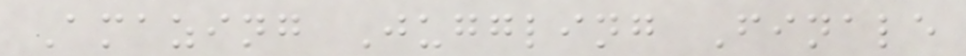Amazing Juggling Finale
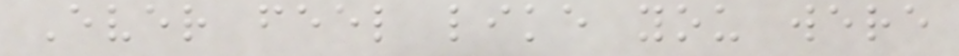Ever feel like you were
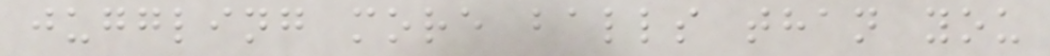juggling more balls than you
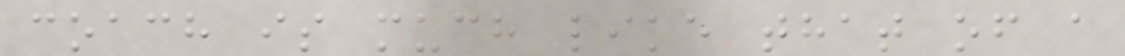coach is much like that of a
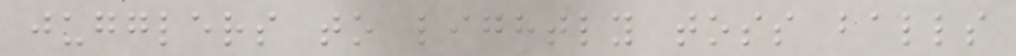jugglers to lightly toss balls
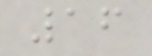16
